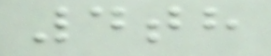4th
